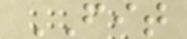FIT
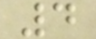4
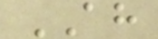AH
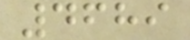4689
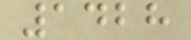1428
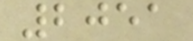2051
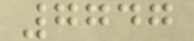7747
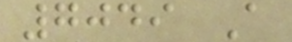7049 A
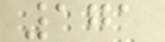171
